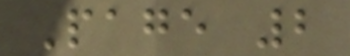Page 2
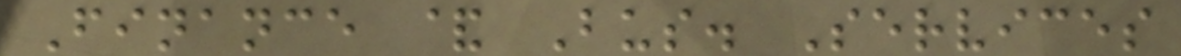Finance & Bus. Services
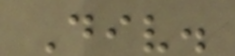Div.
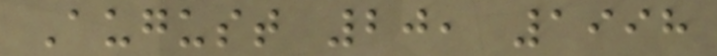August 20, 1998
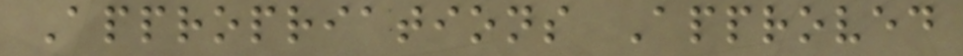Appropriations Approved
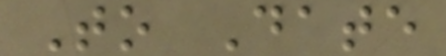To Date
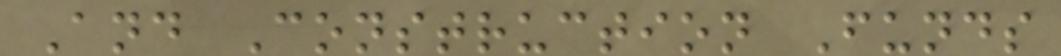And Construction Funds
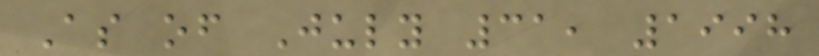As of July 31, 1998
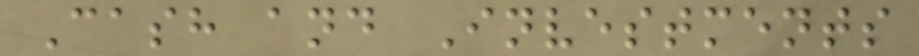Cash and Investments
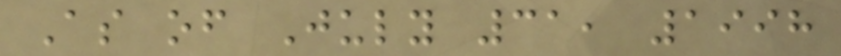As of July 31, 1998
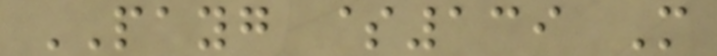PAYG $139 M
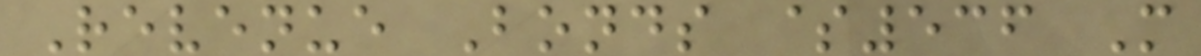Revenue Bonds $536 M
